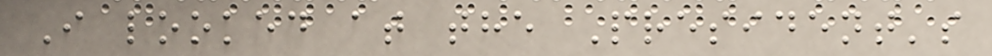I looked at the President's
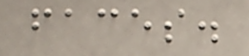faces.
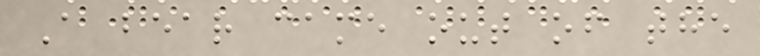A bear came out of the
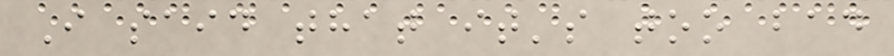I said that it's too bad
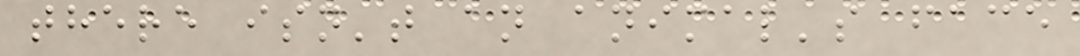there isn't an animal's face
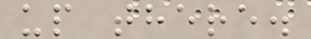up there.
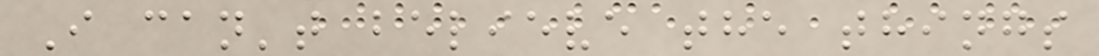I can't believe the things
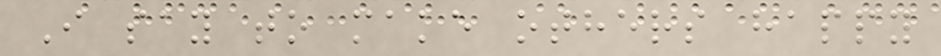I say to make others happy
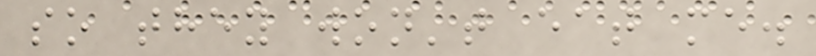so they won't eat me.
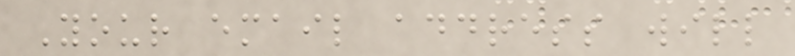Your email address will
